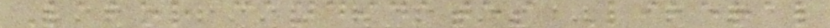Labor candidates Liberal
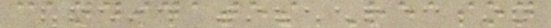candidates Reason
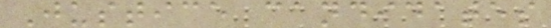Justice candidates
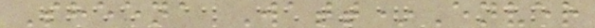Sheena Watt*Enver
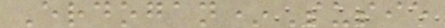Erdogan*Susie
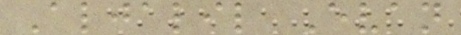Aljalil Evan
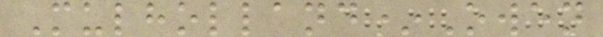Mulholland*Owen
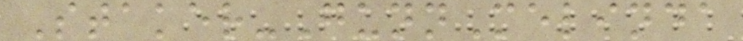Staker-GunnMelinda
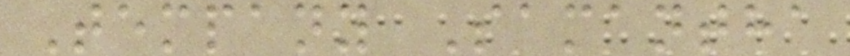Tempany Samantha
